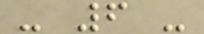- 6 -
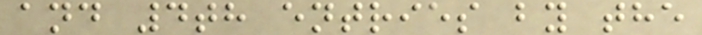and 4th entries by the
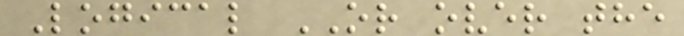Logical OR over the
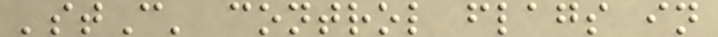'stC' control flags in
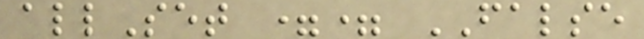allSet == FALSE
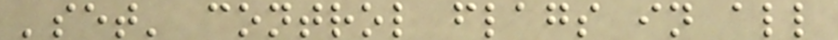'set' control flags in all
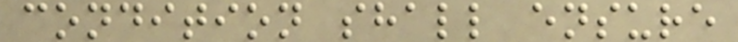condition shall ensure
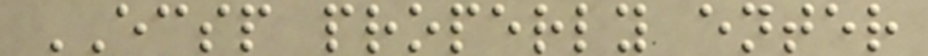ECSP properly enter
